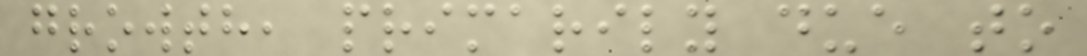growth, primarily due to
